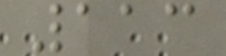113
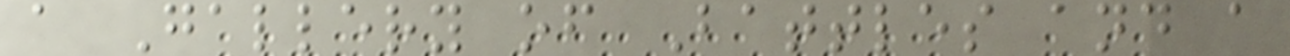a Gallery of Battles and a
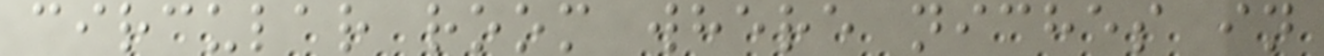circular room where niches in
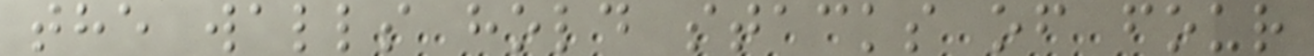the walls hold stacks of four
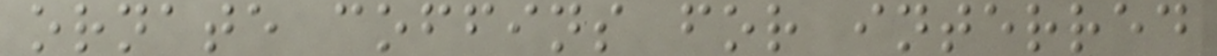ornate coffins for interred
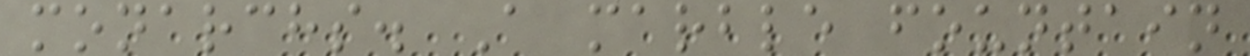monarchs. A marble fountain
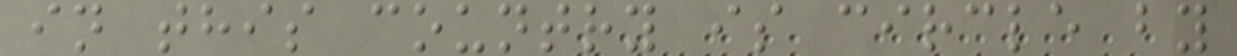in this country is circle by
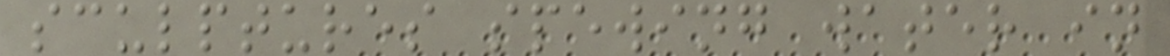sculptures spewing water in
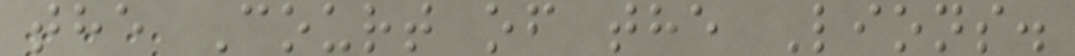the Court of the Lions.
